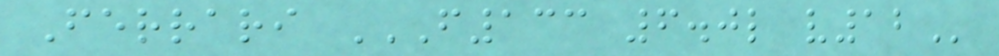Ferrari F133 6.0L V12
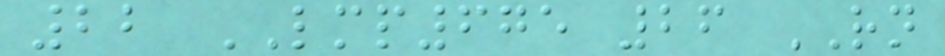22 LMP675 26 RN
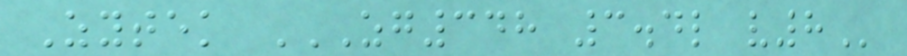Zytek ZG348 3.4L V8
